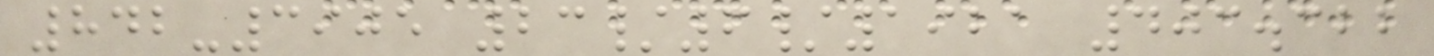842-3905 23/6/1921 403.322
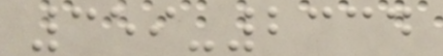359-2334
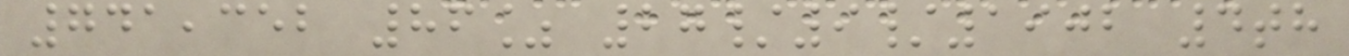741,352 86% 27/9/1902 4th
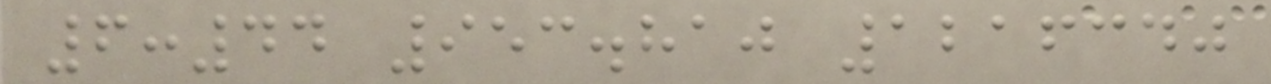6:44 953.810 1216340
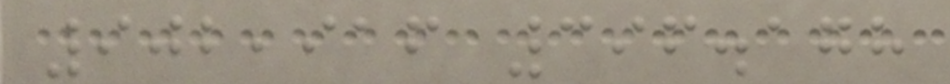902,916 396.178
